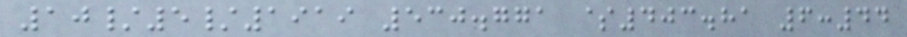10/5/1919 530.771 $403.81 6:44
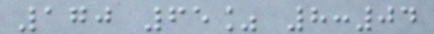170 65% 8:04
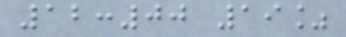12:00 19%
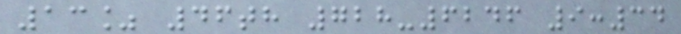13% 46th 728-6246 9:34
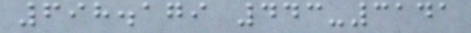698.179 443-3141
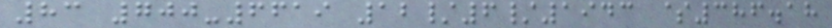83 700-6619 12/6/1943 $386.18
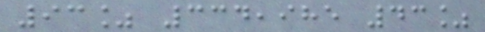93% 334,985 43%
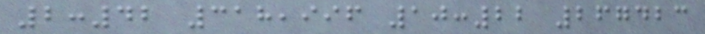2:42 318,996 10:22 267423
